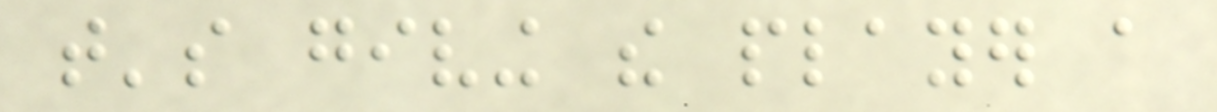that's giving the player a
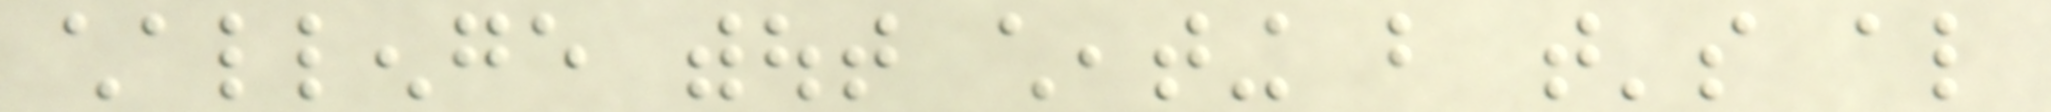challenge without cheating but that's also
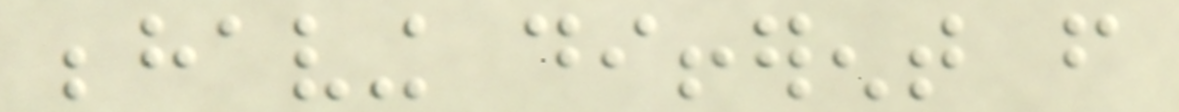behaving different from
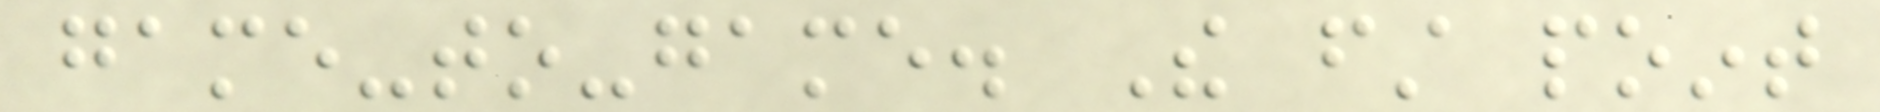game-to-game. The first point
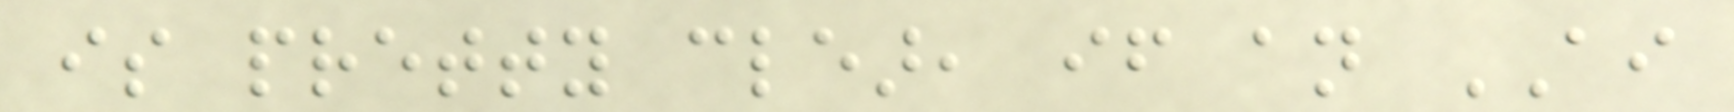is pretty clear, if an AI
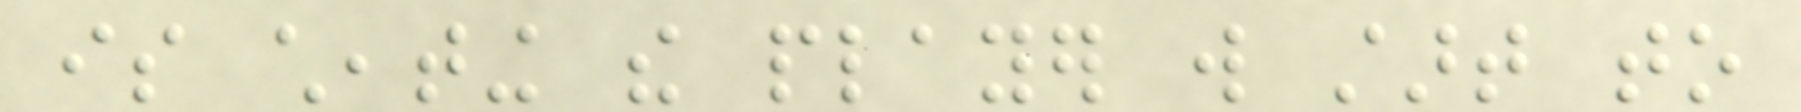is cheating the player will start to
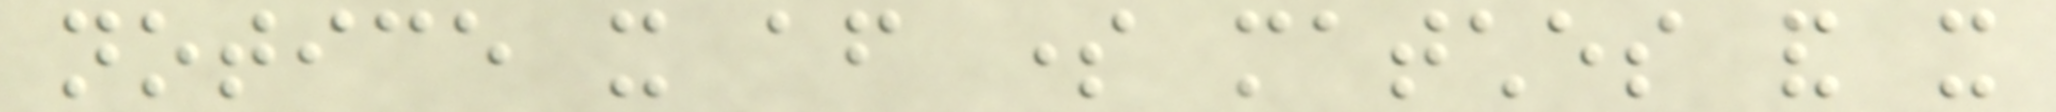notice it after some matches and it
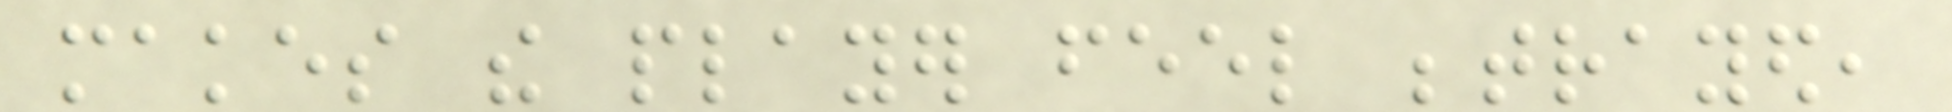makes the player feel betrayed,
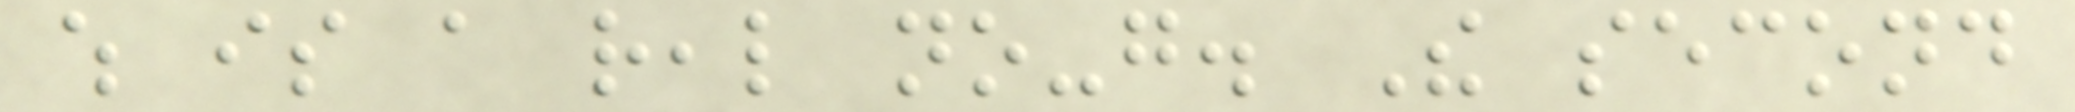which is a real no-go. The second
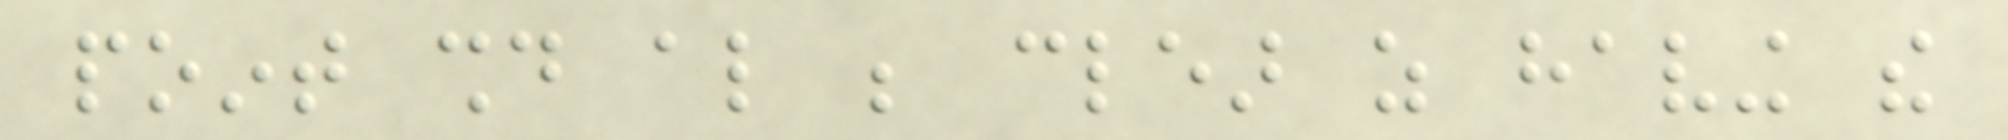point should also be clear as having the
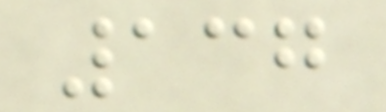137
